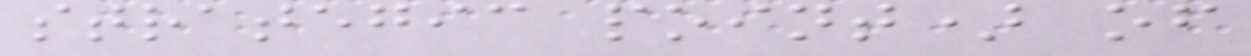strategic point) of
